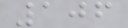106
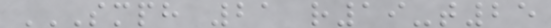SMPH 21 R19-T25
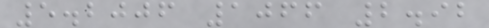5.2006 1066 2.92
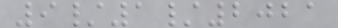9/1/2021
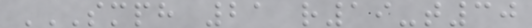SMPH 21 R19-T30
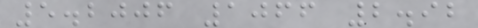5.2006 1066 2.92
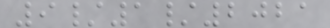9/1/2021
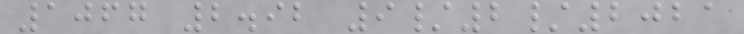1067 2.92 9/2/2021
